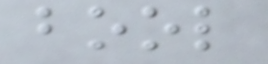bool
